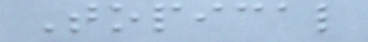Topical
